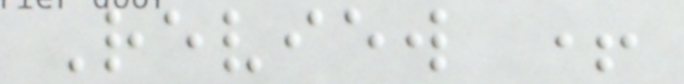Review +
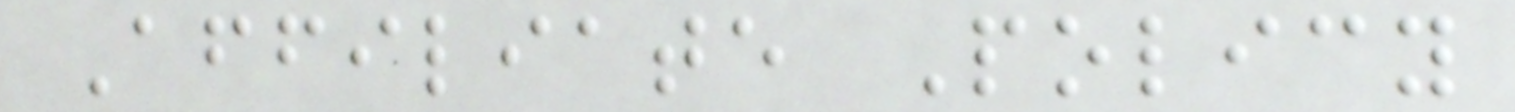Affiliate Policy
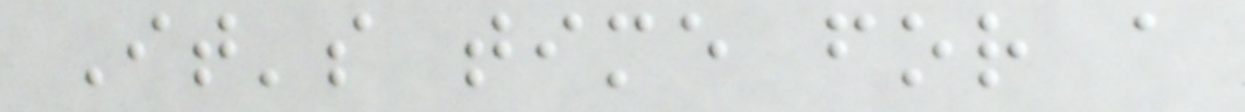It's time for a
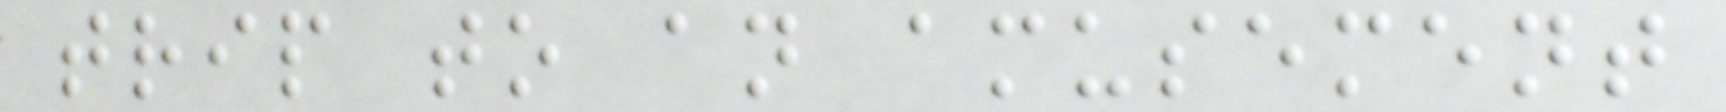trip to an amusement
